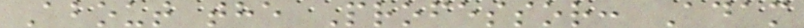About the Professor: Adam
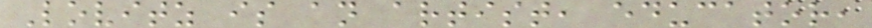Lovitz is an artist, educator,
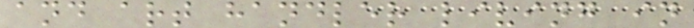and art handler living in
